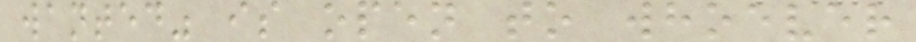wanted" is open to whoever
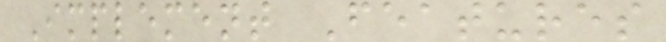Implement Features
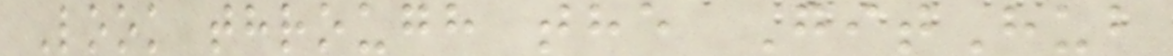Look through the GitHub
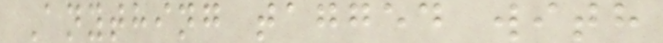Anything tagged with
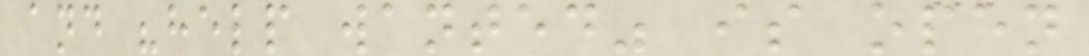and "help wanted" is open
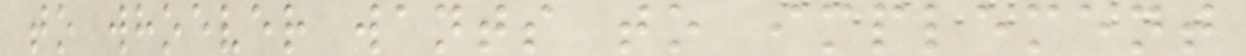to whoever wants to implement
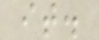it.
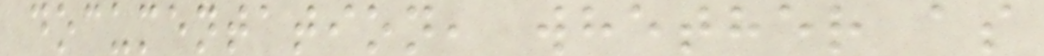documentation, whether as
